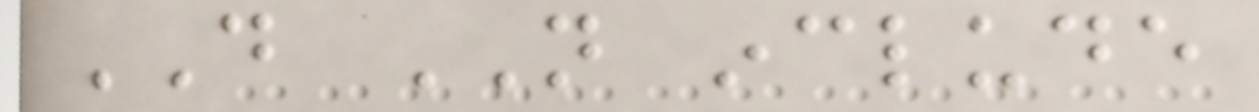DO NOT include
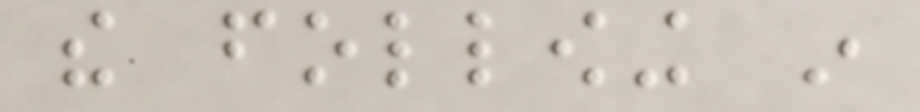the following in
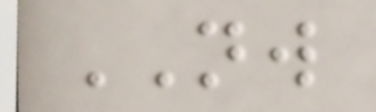NW
